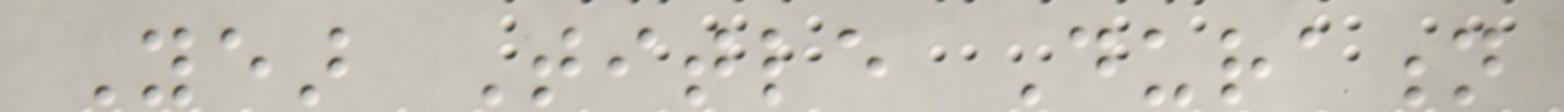Year Title Duration
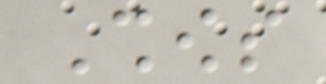Shows
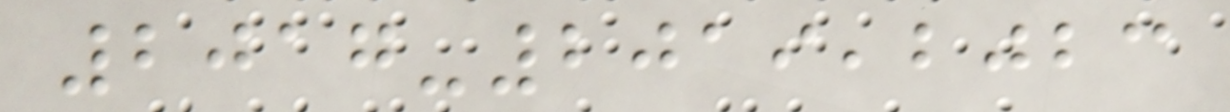2017-2019,2023
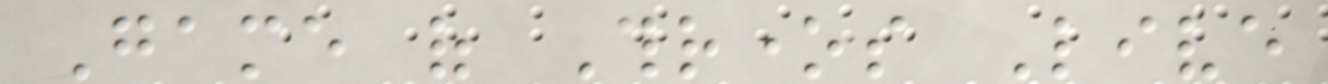Game of Thrones Live
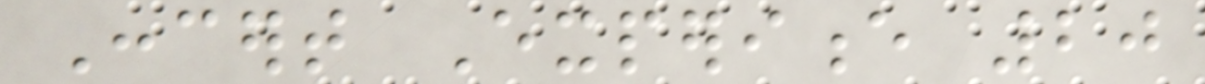Concert Experience 20
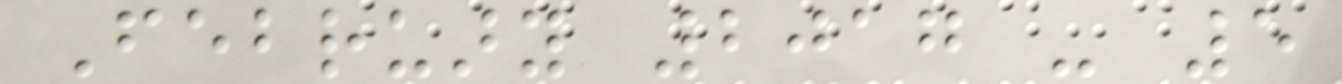February 2017 - 5
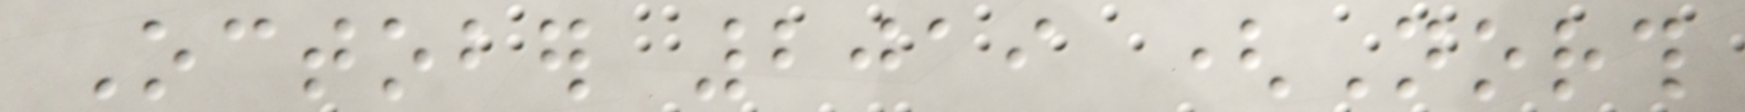October 2019 (North
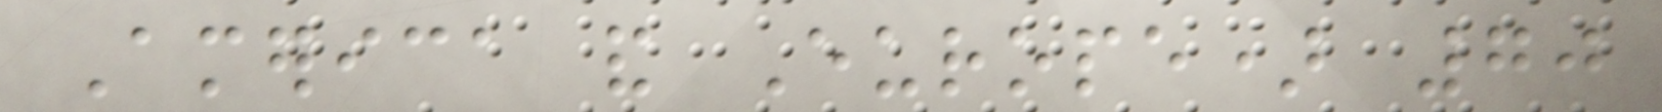America and Europe) 70
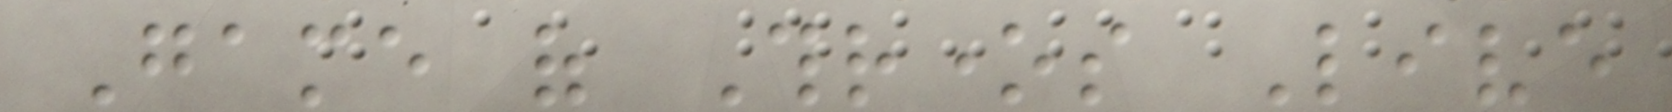Game of Thrones Live
